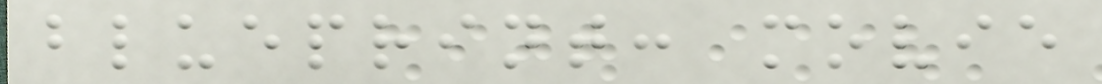blueprint: movie
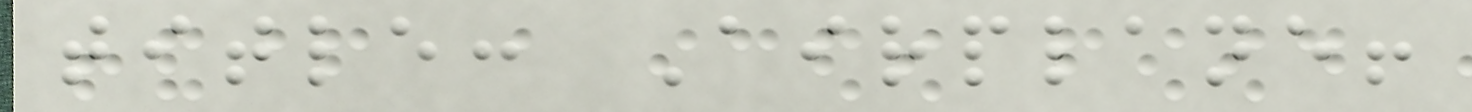title: Airplane!
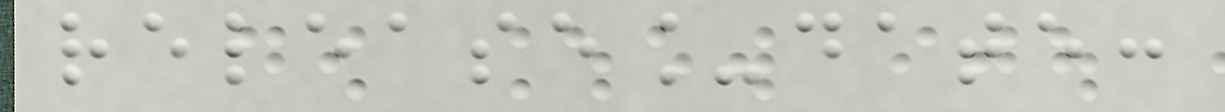release_date:
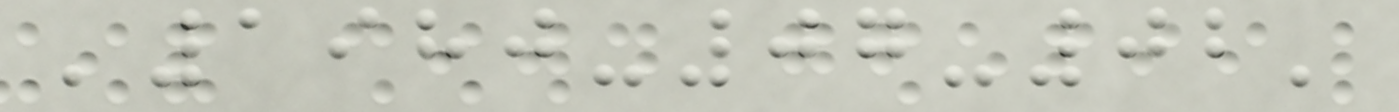'1980-07-02'
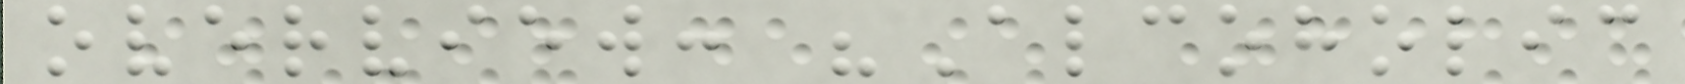overview: "Alcoholic
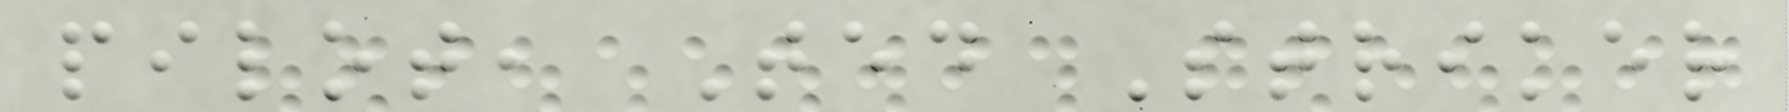pilot, Ted Striker
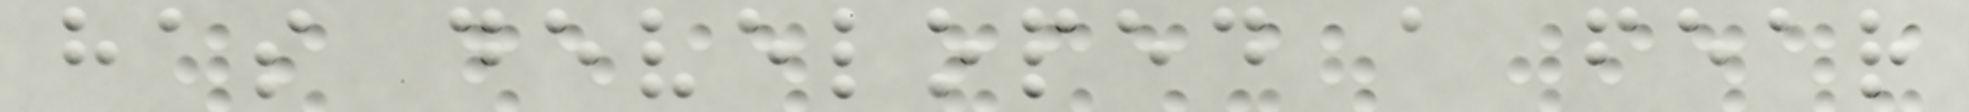has developed a fear
